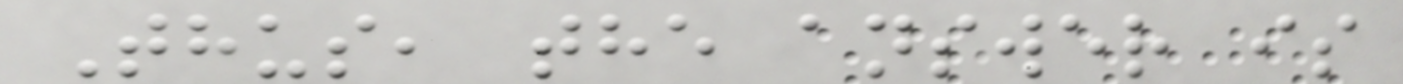Thus, the answer is
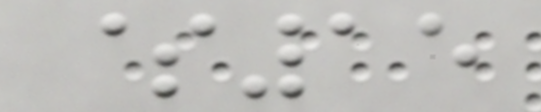$15
